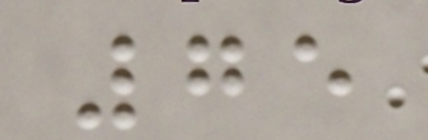75
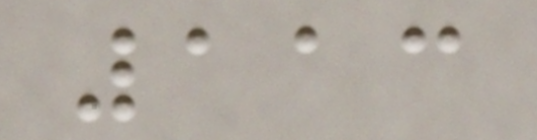113
